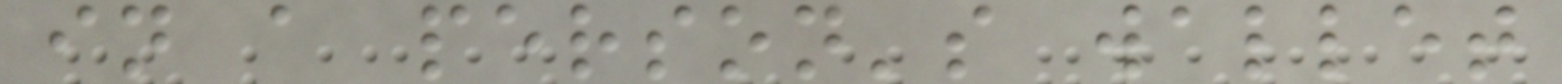in a person's wallet
